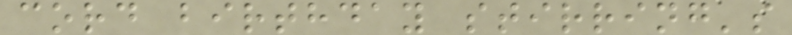cord birthday stirring's
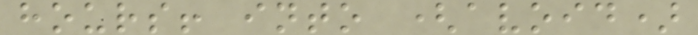hours! into (avoid)
